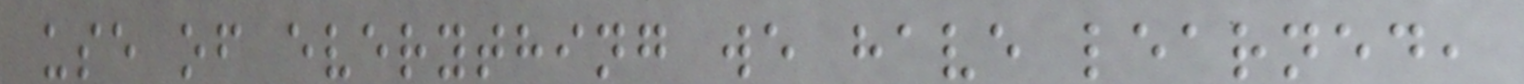use of everything we have learned,
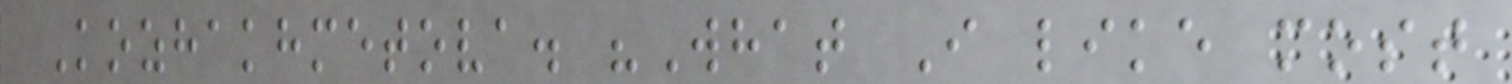Kozhakhmetova. "What I like most
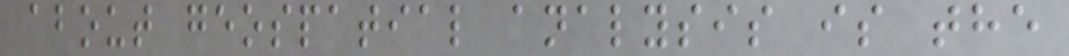about geospatial analysis is the
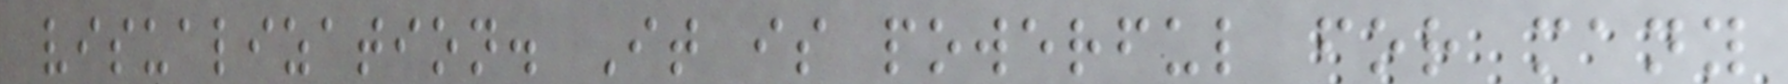visualization. It is powerful for many
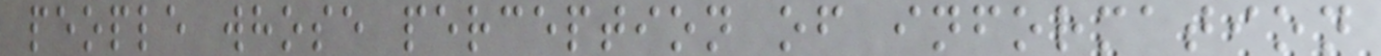people whose perception of information
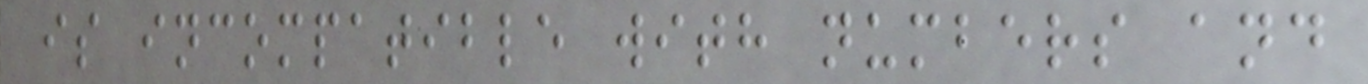is incompatible with numbers and
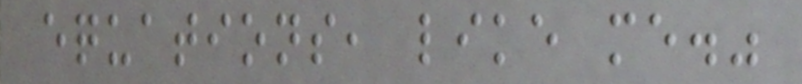equations, like me."
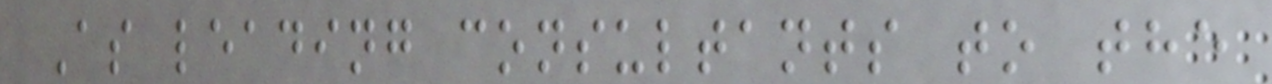As leading consultants to the
